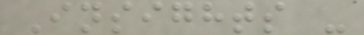Insights -
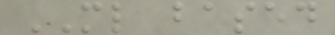ML based
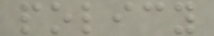policy
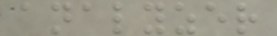analyzer
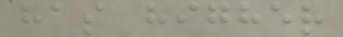has higher
